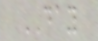DAY
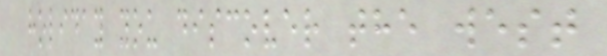holiday you discover the west
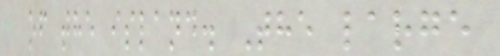of the island. The large
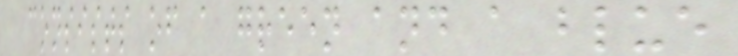consists of a green and a blue
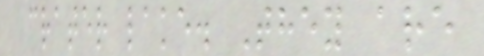crater lake. They are
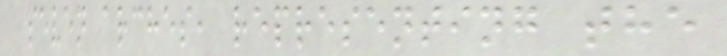seven arches, representing the
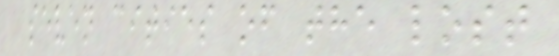seven cities of the lost
